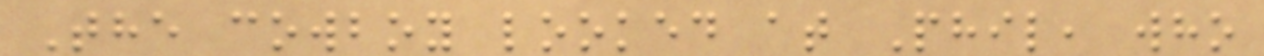The cowboy looked at Phil, who
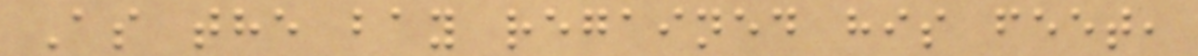As the bay regained his feet,
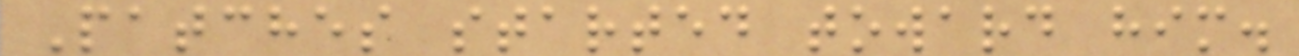Patches started toward him.
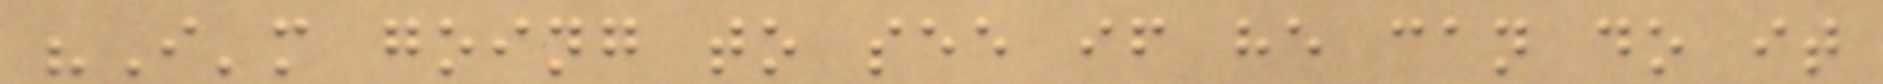"I'm going to see if he can do it
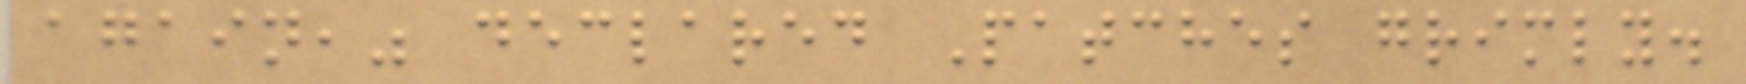again," declared Patches grimly.
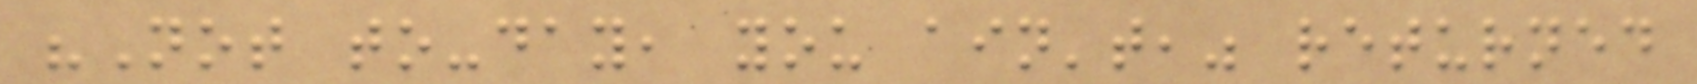"Not to-day, you ain't," returned
